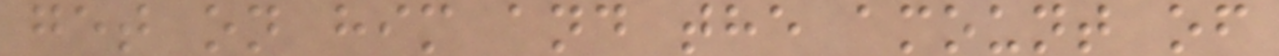get on him and the amount of
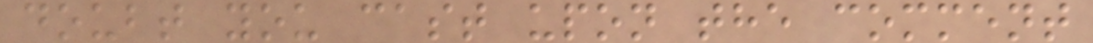doubt you cast upon the comment
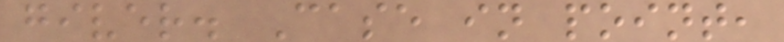giver. Case in point,
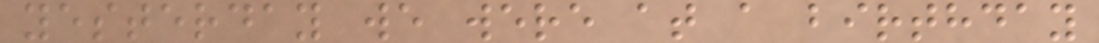yesterday we were at a birthday
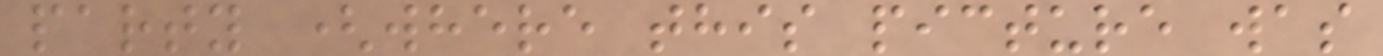party (where this picture was
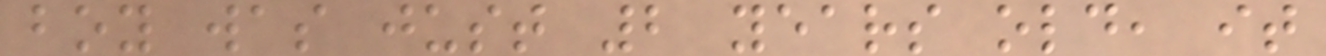boy was just 2 years old, it
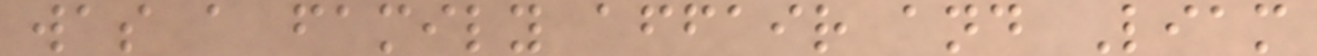was a family affair and Liam
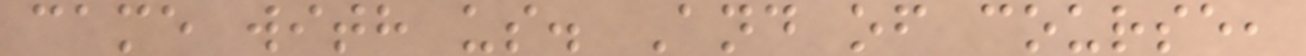came with us. And of course,
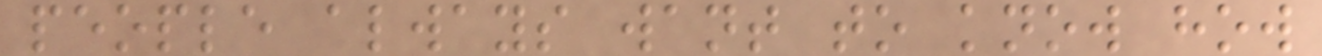people always want to know how
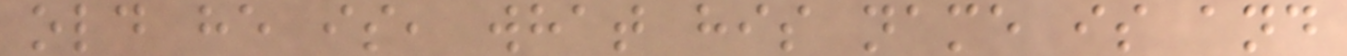old he is, what his name is and
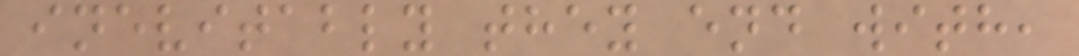inevitably they end with,
